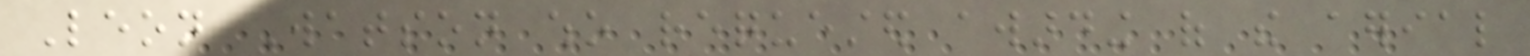Leon Watson who requested awarding of the aerial
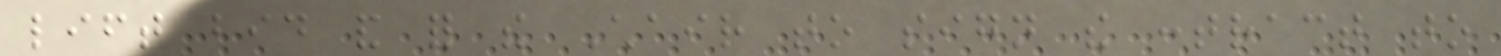lift bid and for the Chair to sign the contract to
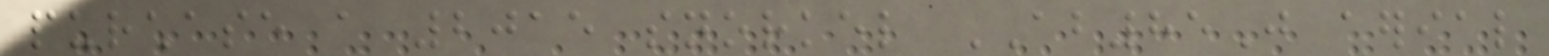purchase a 2015 snorkel AB85J aerial
